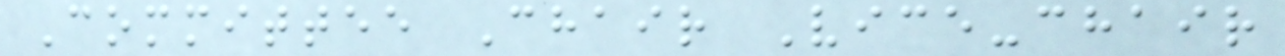Committee Chair Vice-chair
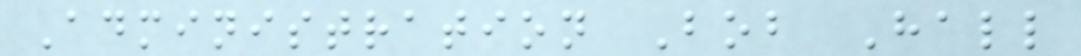Administration Bob Hall
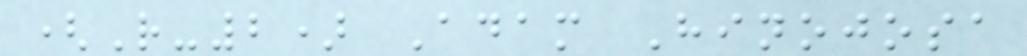(R-2) Adam Hinojosa
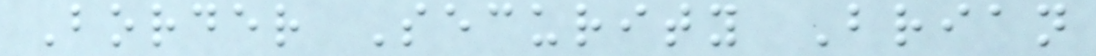Border Security Brian
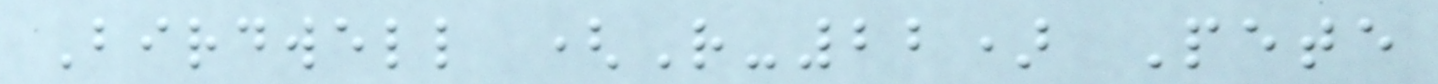Birdwell (R-22) Pete
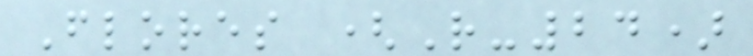Flores (R-24)
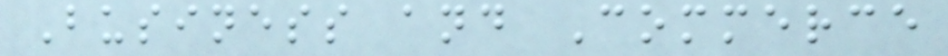Business and Commerce
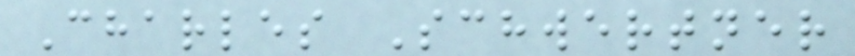Charles Schwertner
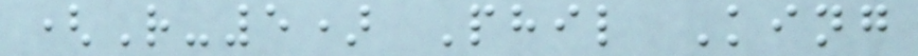(R-5) Phil King
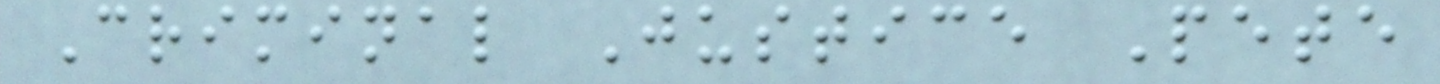Criminal Justice Pete
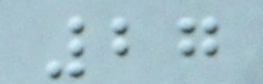27
